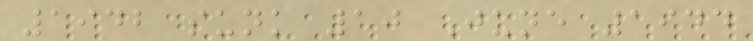1942 sunk 10 June 1944
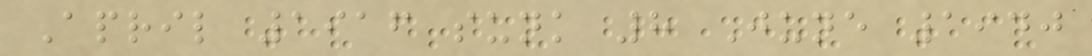April 1916 sunk 8 June 1940
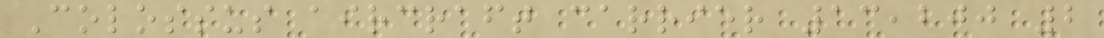Colossus aircraft carrier 13,200 2
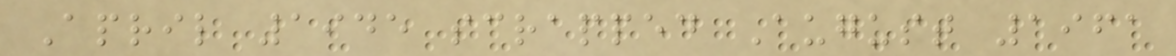April 1945 scrapped August 1961
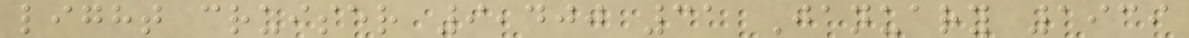light cruiser 9,400 31 January 1939
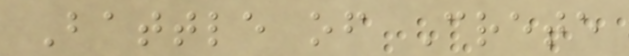Battle of Crete
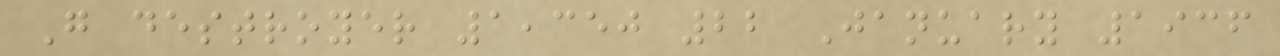G destroyer 1,350 22 January 1936
